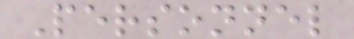Personnel
